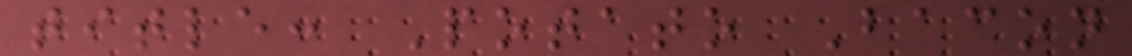title: Potato Bacon
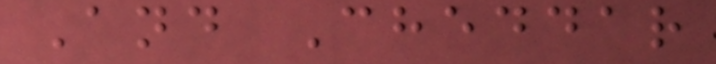And Cheddar
